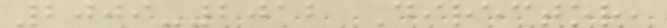2009-2012 Director,
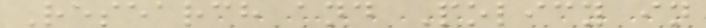Research and Policy in
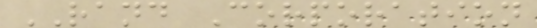RAND Corporation
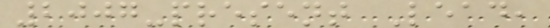2007-present Lead,
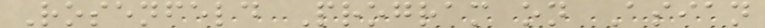Rosenfeld Program on Asian
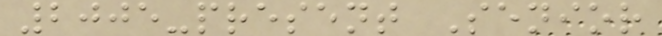2005-present Senior
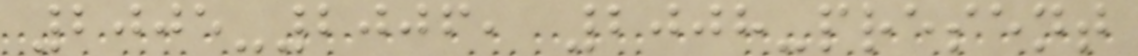2005-2006, 2008-present
